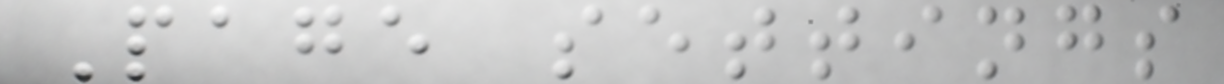Page settings
